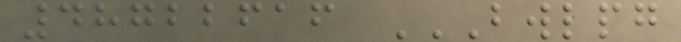48722616 BWLPG
